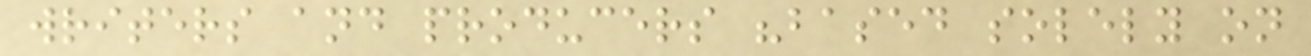writers and producers "based solely on
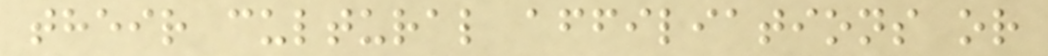their cultural affiliations or
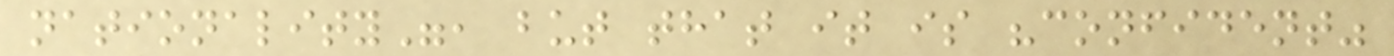nationality", but that it is "confident"
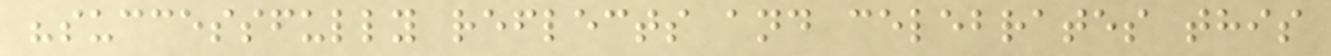"successfully reflects and celebrates this
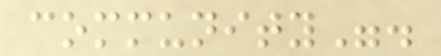community".
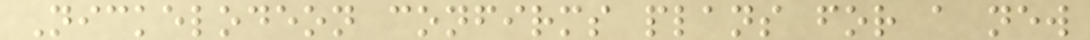Nickelodeon confirms plans for a new
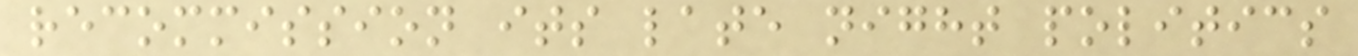recommission its late night politics
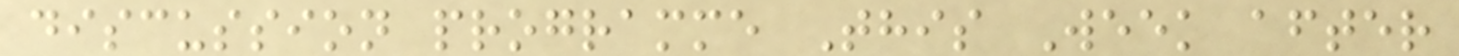discussion programme This Week after
